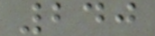240
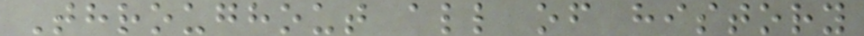Throughout all of history
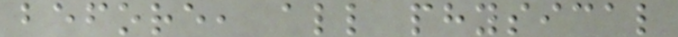before, all physical
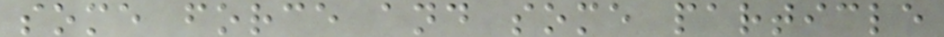some force and some particle
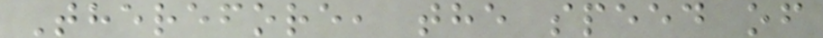Therefore, the speed of
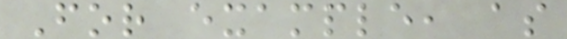For example, as
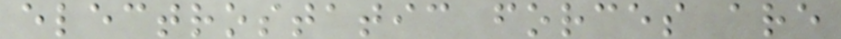electrostatic forces are
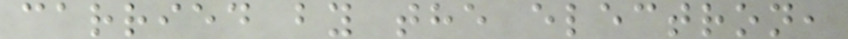carried by the electron,
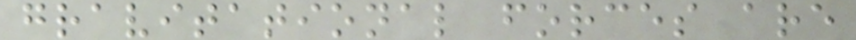gravitational forces are
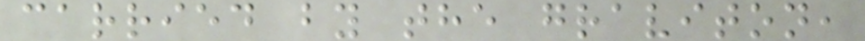carried by the graviton,
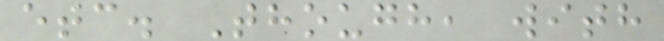etc. Though, with
